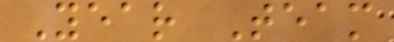Year Team
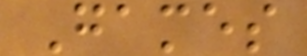Games
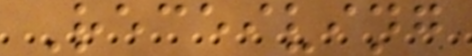Receiving
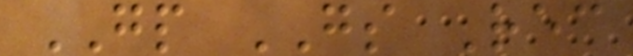GP GS Rec
